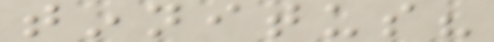tinnitus?
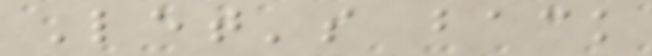Let's back
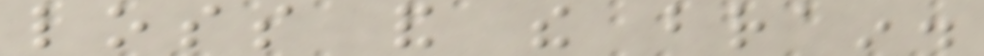loss and the brain.
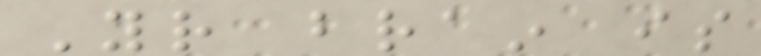Your brain is
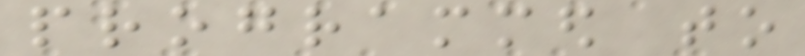programmed to
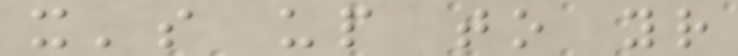it's up to your
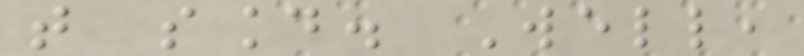that sound. Well,
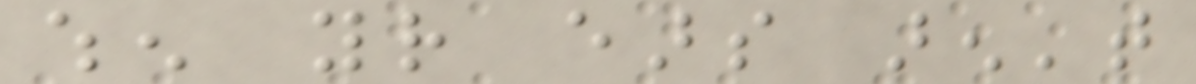when your ears aren't
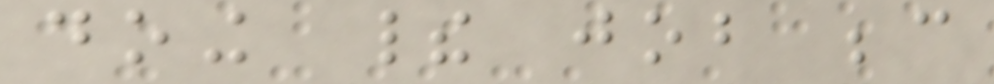doing their job because
